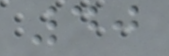40
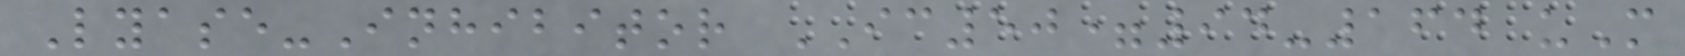Lyase-Inhibitor IC50=94-164 uM
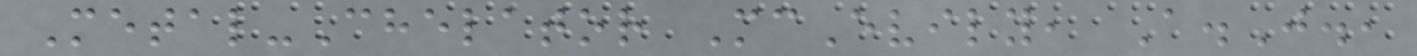Metal-Chelator McEvily, A.J.,
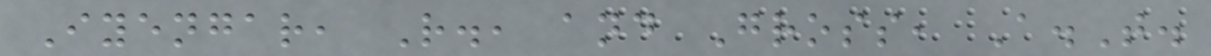Iyengar, R., and Gross, A.T.
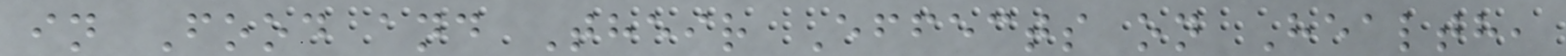in Food and Their Effects on Health,
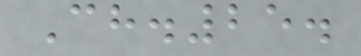Ch.25.
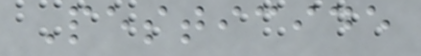Pesticide
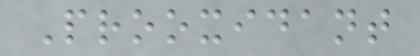Prooxidant
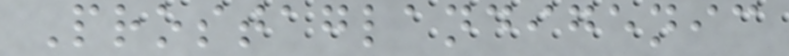Prostaglandigenic
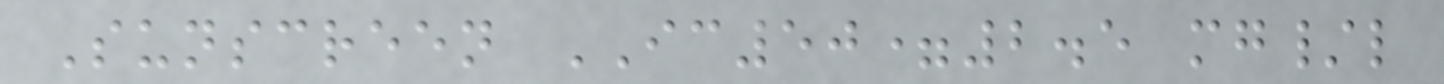Sunscreen IC50=2.5 mg/l
